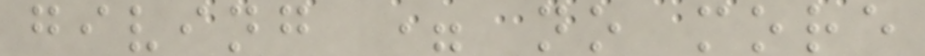giving = no more
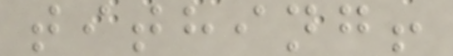tithing!
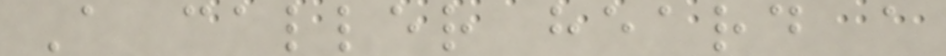A caller heard a
